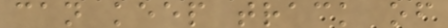can keep track of
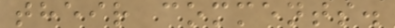their comments.
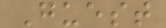Guest
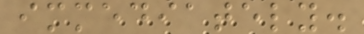immediately.
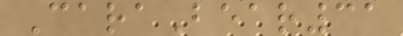CaraBear31
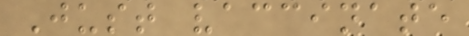Just vaccinate
